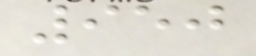950
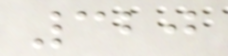320
